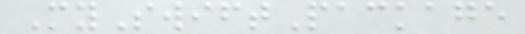MySwiftPackage
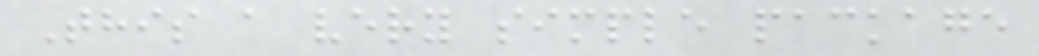This a very simple package
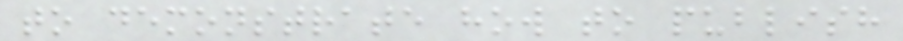to demonstrate how to publish
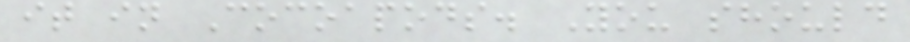it in Cocoapods. You should
